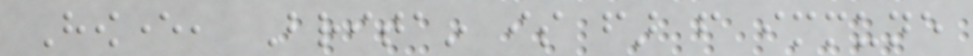However, Britain is far from immune
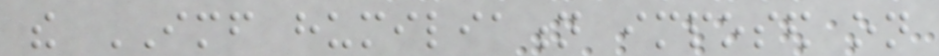the IMF humiliation imposed on
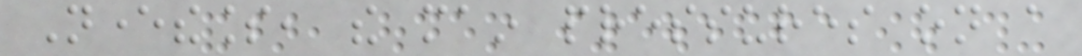Nevertheless, the main pressures on a
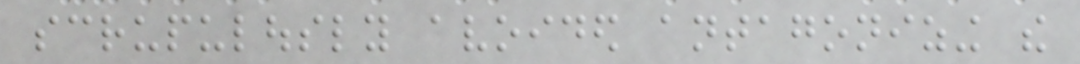scrupulously avoided antagonizing the
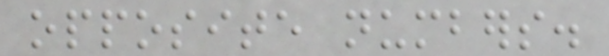opposite numbers.
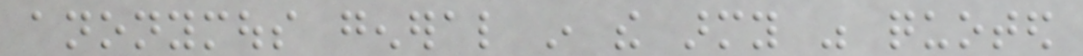anonymous general in the army was quoted
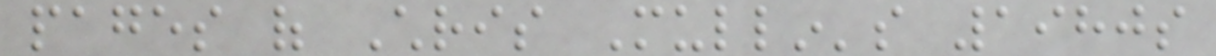pages of Chris Mullin's 1980s
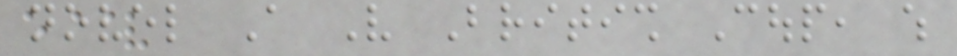novel A Very British Coup, which
